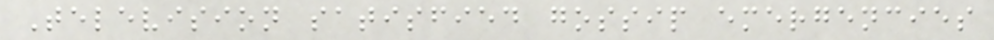Television satisfied gossip emergencies
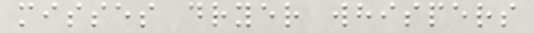misses dryer whispers
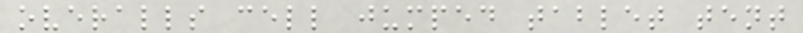overalls cell jumped tablet tent
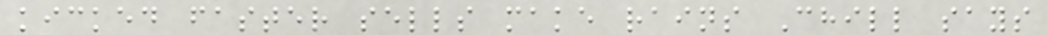kicked faster sells make rains Chill says
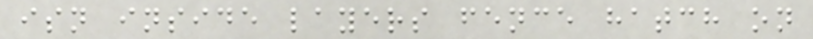isn inside layers fence hatch on
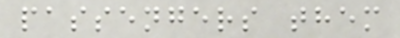passengers them
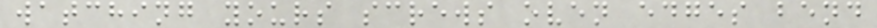watching yours screws oven edges bend
